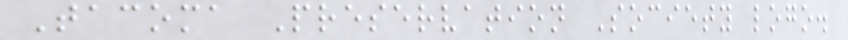Tacoma Preservation Society logo.
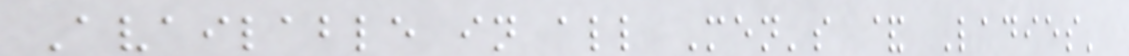Available in all Men's & Ladies'
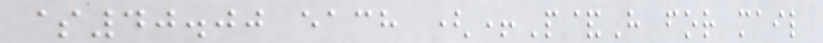$40.00 each (+P&H for mail
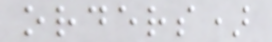orders)
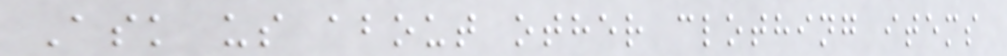Ask us about other clothing items
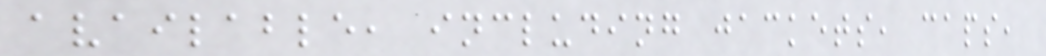available, including jackets, caps,
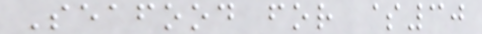Seafood for $30
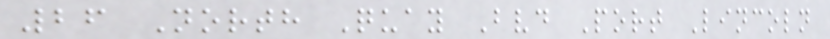26 North Quay Bvd Port Lincoln
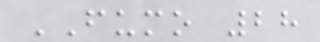FUMO 28
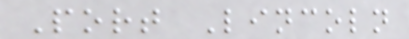Port Lincoln
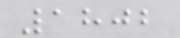1802
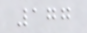177
